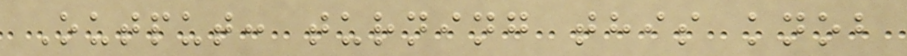Output: turning this knob
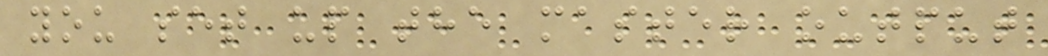you set up the master output
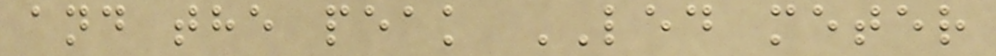and the peak LED meter
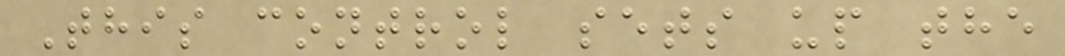This control sets up the
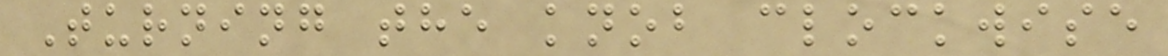Turning the knob clockwise
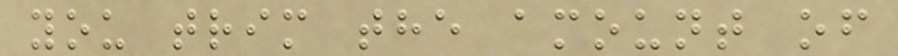you trim the amount of
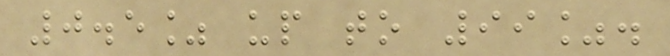0.5% up to 99%.
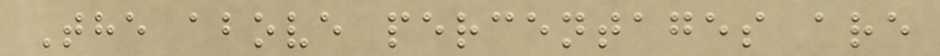The above percentages are
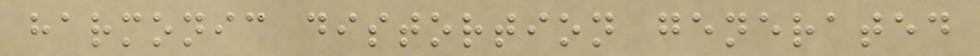harmonic distortion generated
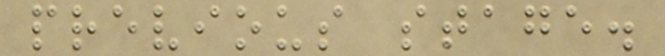previous stage.
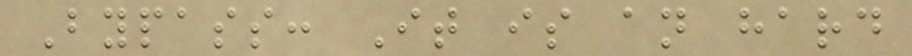Bypass: It is an hard
